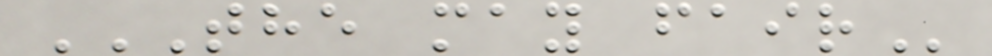THE MAY FAIR
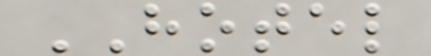HOTEL
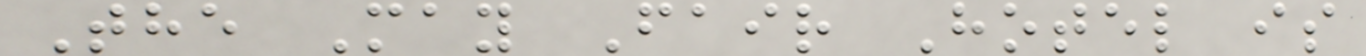The May Fair Hotel is
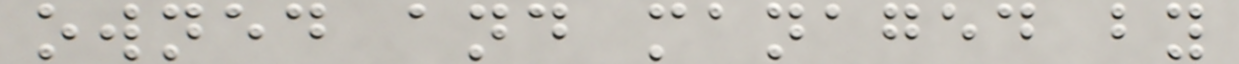owned and managed by
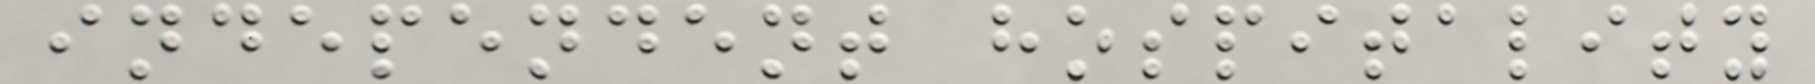independent hospitality
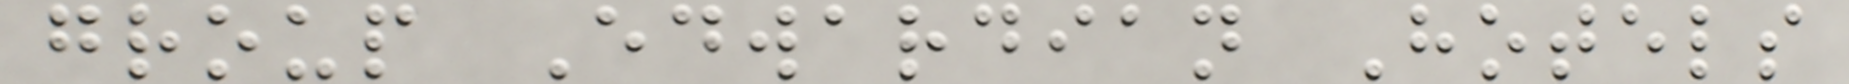group Edwardian Hotels
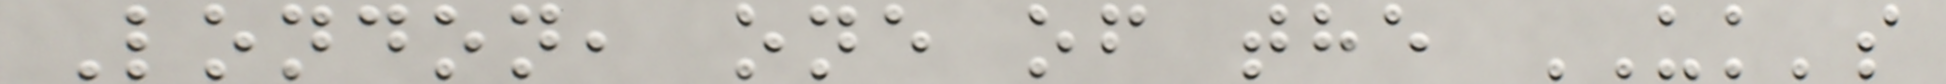London, one of the UK's
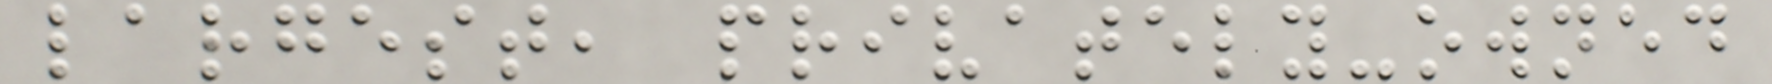largest, privately-owned
